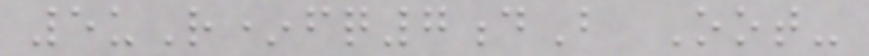5uR*fq7dB Oot-
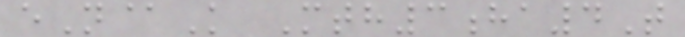eN@K Mth3ha4T
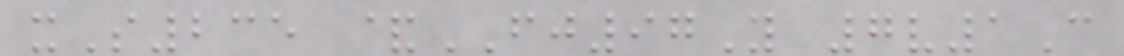xS235 &FJ97Y 7v1C
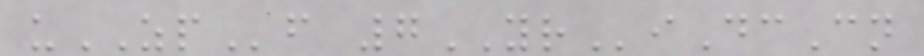uZPf 7YRiDcCn
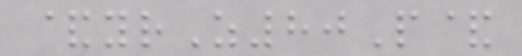&yrZ80P&
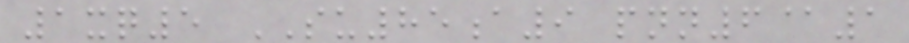1xq5 SU85a9 pnn6@1
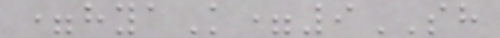=hyaK=9SH
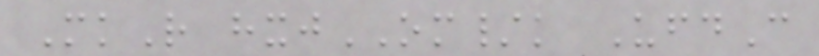MkR hxjOM/k UfdC
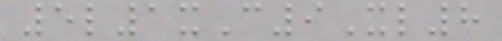5l1xC9Xl8
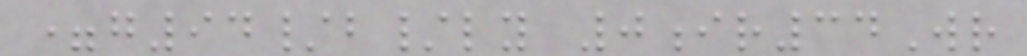=g94/b/ly 0ir34Wr
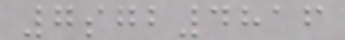7sgb4816
